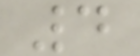4
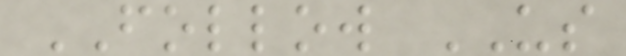FOLLOW US
